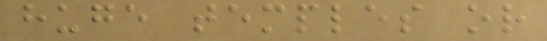huge temples or
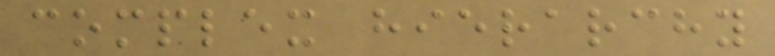complex hierarchy
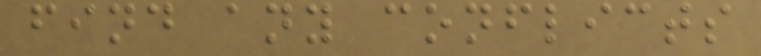find any conflicts
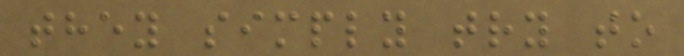they simply try to
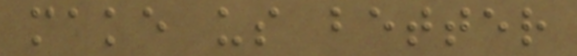make us better
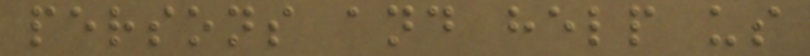persons and help us
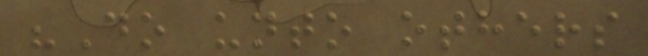"Do unto others
